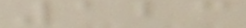123
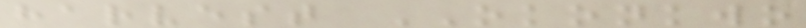harvest OKONKWO
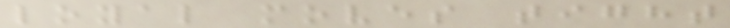loyal moves tight
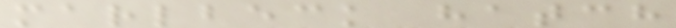marlbeck hatch
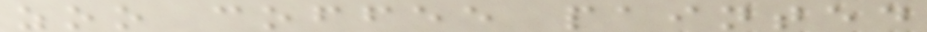zoo coffee painted
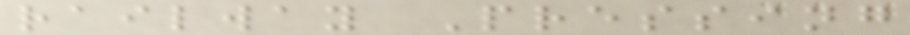railway Pressing
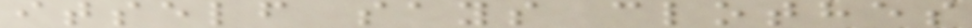itself says clothes
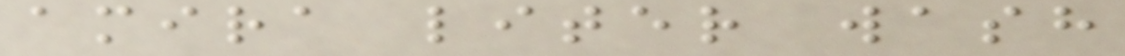amira liter wash
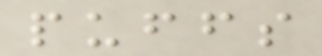puffs
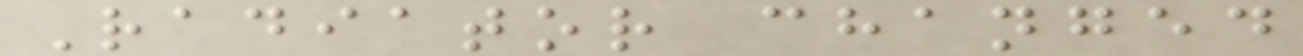Radiator changed
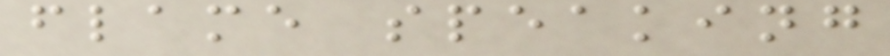flame speaking
